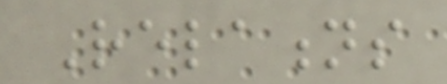Relations
